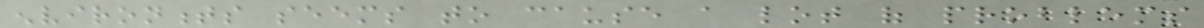environments seems to cause a lot of problems
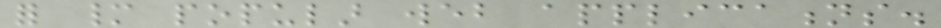for many popular web applications.
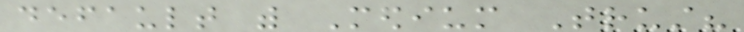default with Medium Trust?
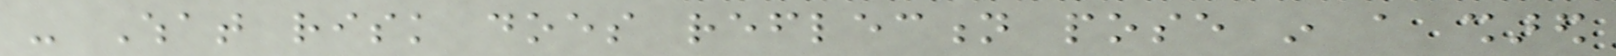- What risk does reflection pose in a shared
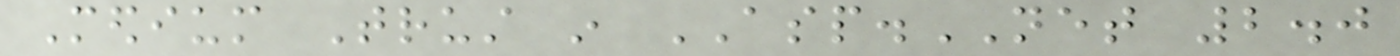Medium Trust in ASP.NET 2.0
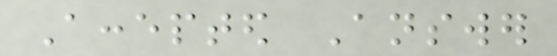Accepted Answer
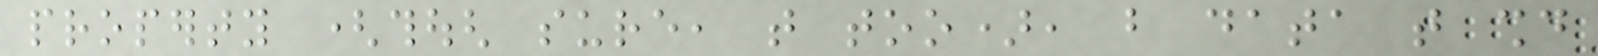property (though sure, that too), but data that should
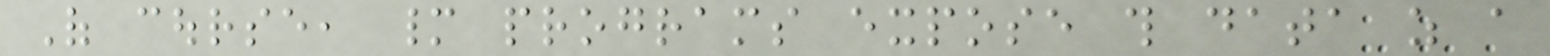Of course, many programs expose this data as a
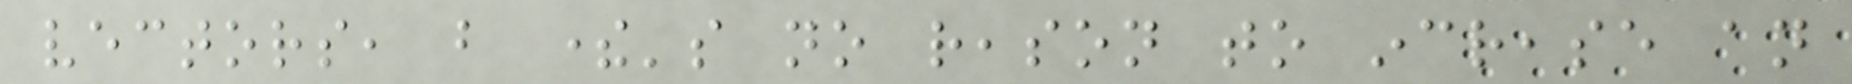vectors, but there's no reason to increase an
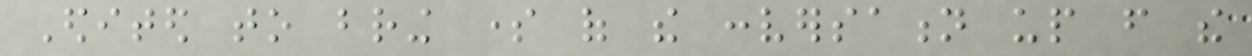Edited to bring some of the conversation up from the
